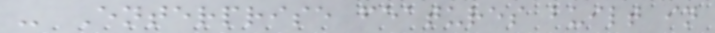- Enterprise features built in
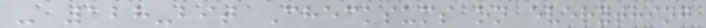- 128-bit Checksums on everything
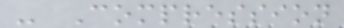- Compression
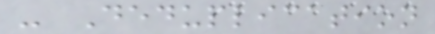- Deduplication
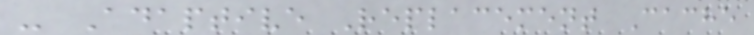- Adaptive Replacement Cache
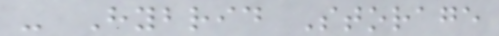- Hybrid Storage
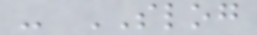- SLOG
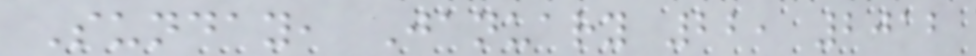Sunday, January 22, 2012
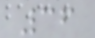36
